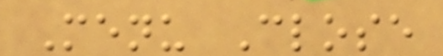Menu Close
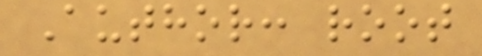Author: root
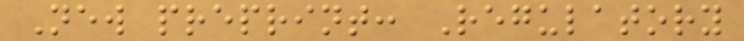New preprint: Regulatory
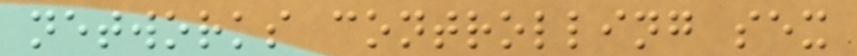networks controlling sex
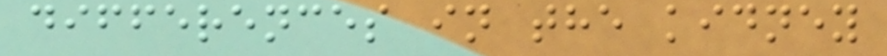differences in the kidney
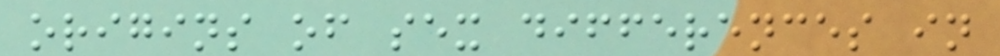origins of sex differences in
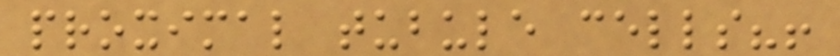proximal tubule cells?!
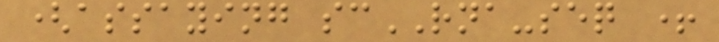(assaying scRNA-seq +
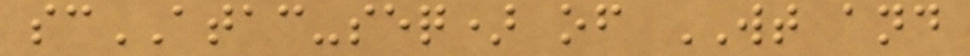scATAC-seq) of WT and
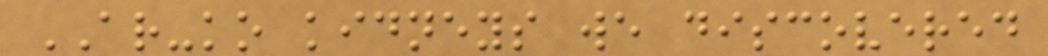AR-ko kidneys we discovered
